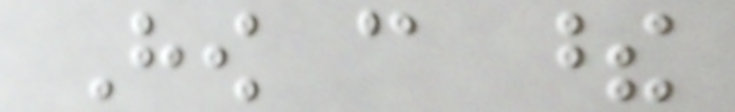How can these
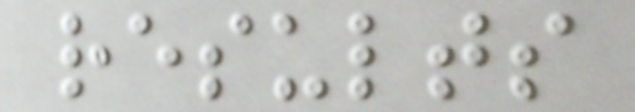results
